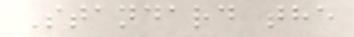Standard the
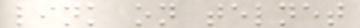link on telnet
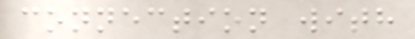connection with
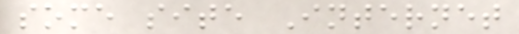some site Internet
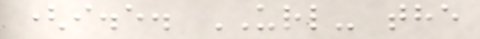(i.e. URL- the
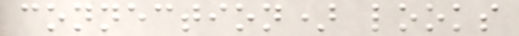connection) looks
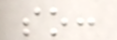so:
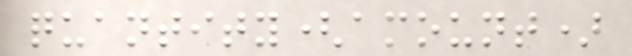quantity(amount)
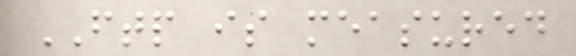FTP is measured
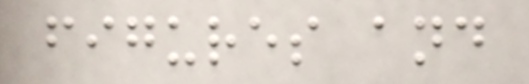figures and
